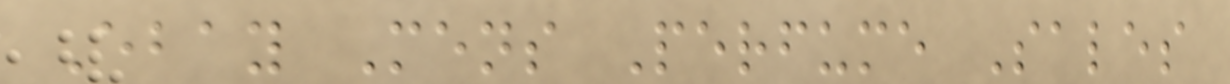Ebay Mens Perfume Sales
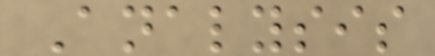Analysis
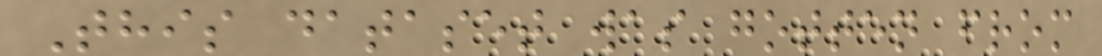This dataset was gotten from
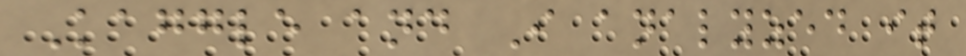Kaggle and I analyzed it
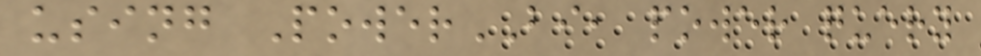using PowerBI, power query
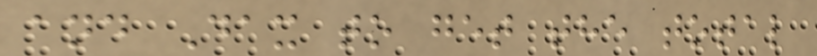and Dax to get the total
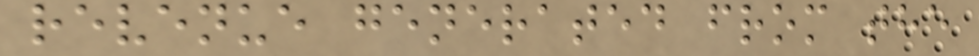revenue generated from the
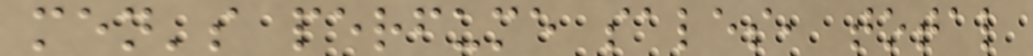men's perfume sales, total
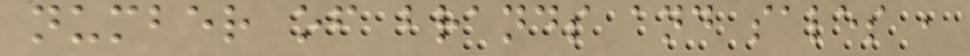number of brands and sales ,
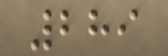289
